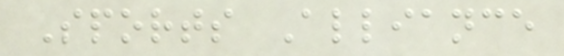Sports Alliance
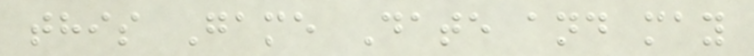this Game Date and may
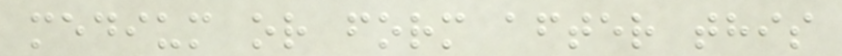medium or form after this
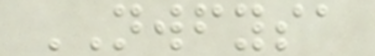NWFYSA
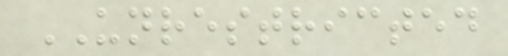UNRESTRICTED
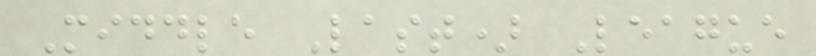Middle Last) League
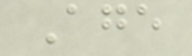Age
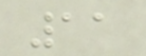11
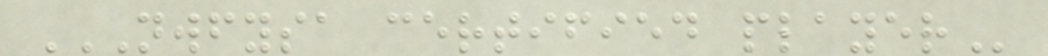NWFYSA CERTIFIED PLAYER
